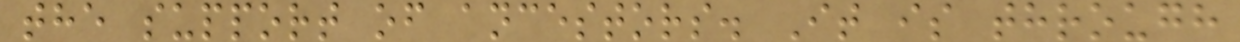the support of ancestors. It is through
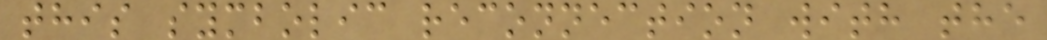this symbolic reconnection with the
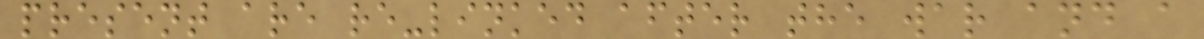present are re-linked after the war and a
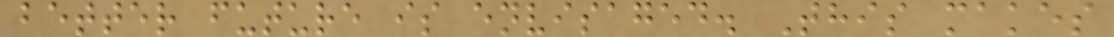better future is envisaged. This makes
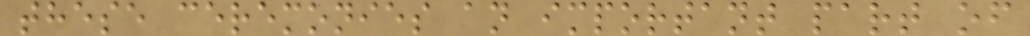these ceremonies an important part of
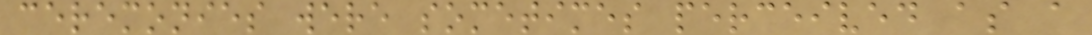ceremonies were sometimes perceived as a
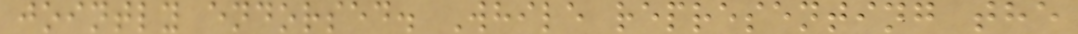jointly endorsed. While representing the
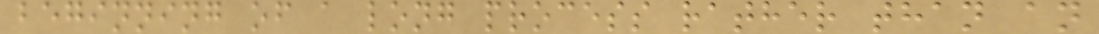beginning of a long process rather than an
